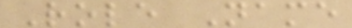Role Name
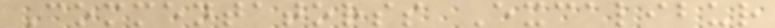Commentatorss Excalibur
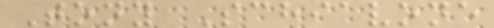Tony Schiavone
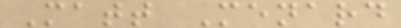Matt Menard
